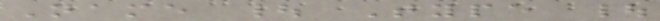Name | Type |
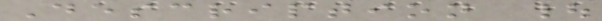Description |
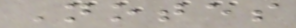Notes
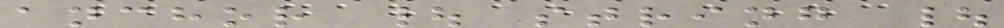anchor | string |
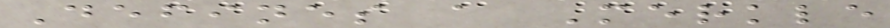Defines a Merkle
